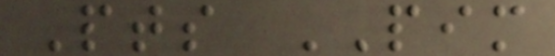Pts PIM
